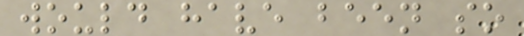would have been so
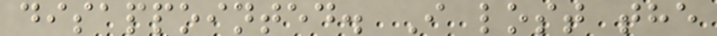disappointed. I lost the
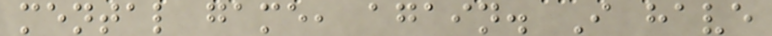mental game, again. I have
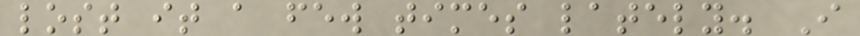lost it a few times lately. I
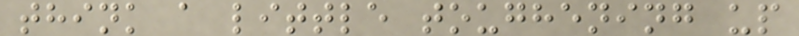think a little toughening up
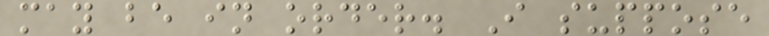may be in order. I suppose
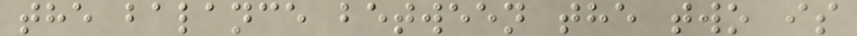the balance between the two is
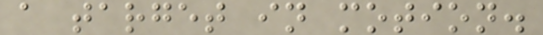a target in motion.
